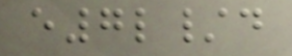e7l/d
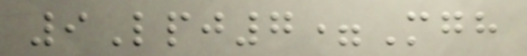9Lpj7=Mgh
